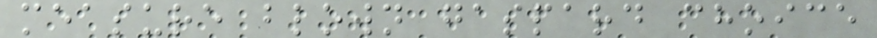measure blown gaspard choice
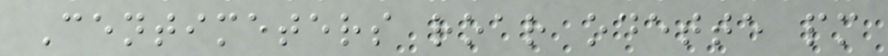Centimeters roar odette pm
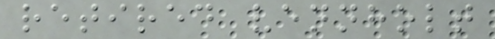retired vennholt
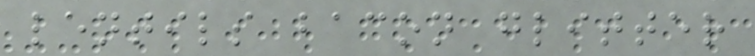lentils bacon glitter
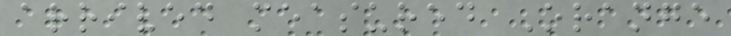arrived measured Orange
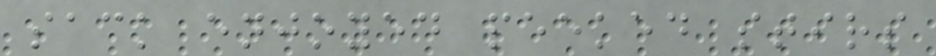sack enjoyed peeked stirs
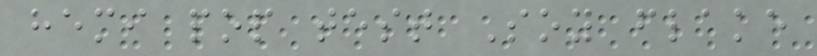hemi pop test Soy flake
